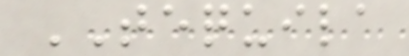TEQUILA
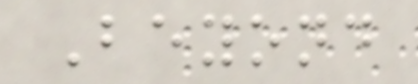Beyond
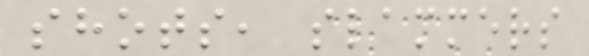shots, slammers
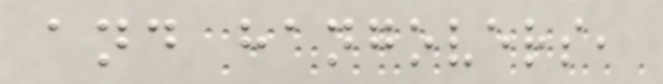and hangovers,
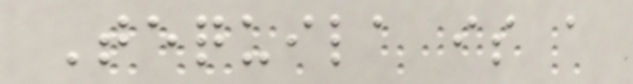Tequila is a
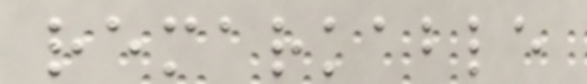remarkable
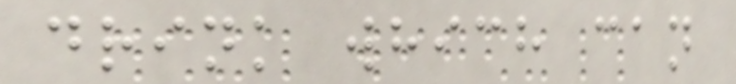drink which can
